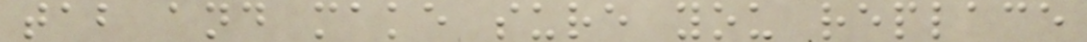tab and make sure you replace
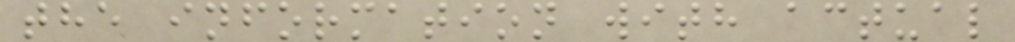the information with actual
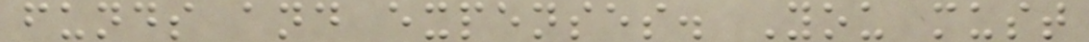funds and expenses. You must
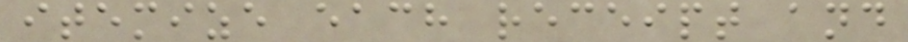itemize each receipt and
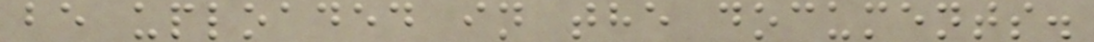be uploaded in the documents.
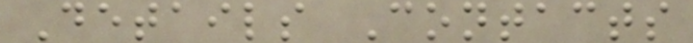Details Contacts
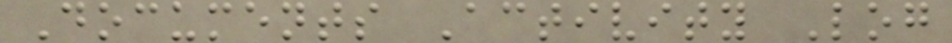Documents Activity Log
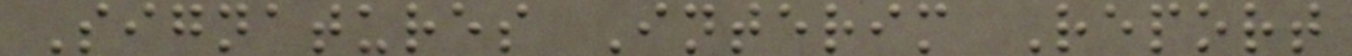Signatures Interim Report
